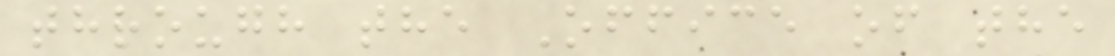through the Office of the
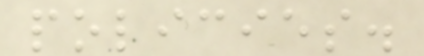policies.
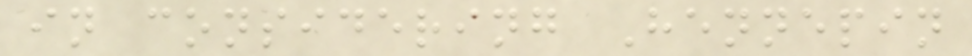in considering Hennepin
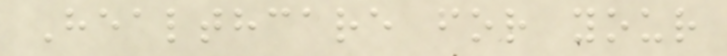Healthcare for your
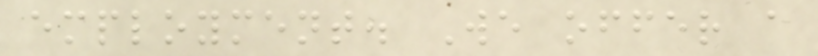employment. We offer a
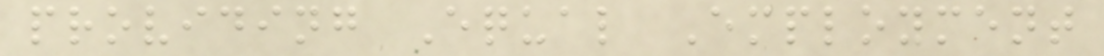providing Equal Employment
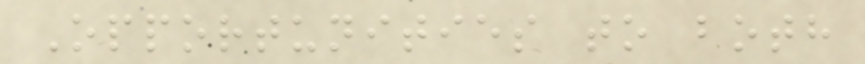Opportunities to both
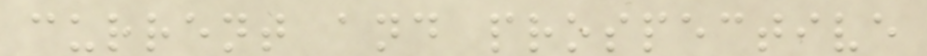current and prospective
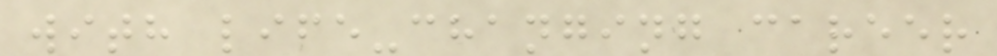with life-changing career
